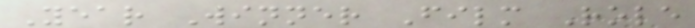Year Winner Film Role
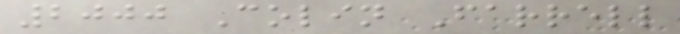2000 Colin Farrell
